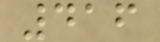416
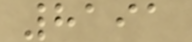8191
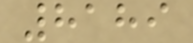8189
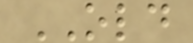OLD
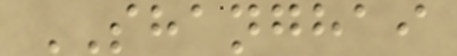SHANGHAI
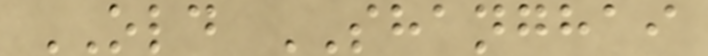OLD SHANGHAI
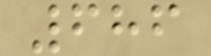686
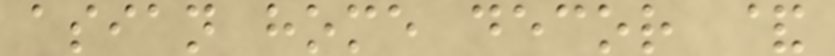asian home decor &
